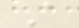A
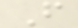F
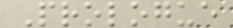Prologue
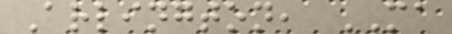Arlington, MA
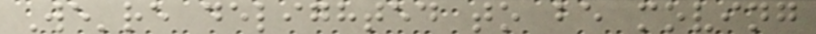We're delighted to be moving
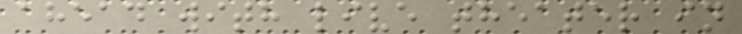ahead with live theater in
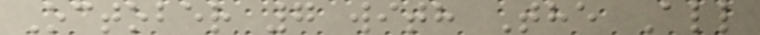October 7 with The All
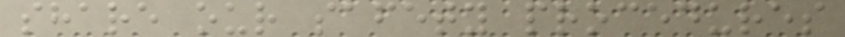share our safety procedures
